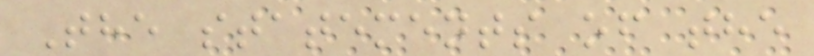The statements of the
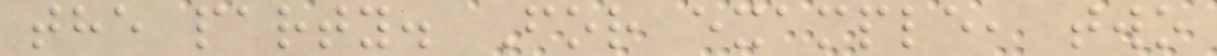the party. For example, two
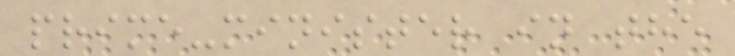prime-minister in the
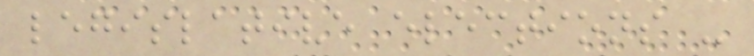legislative elections -
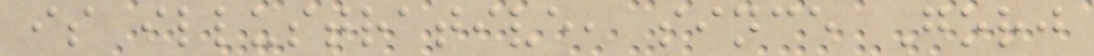is illustrative, since Gorj
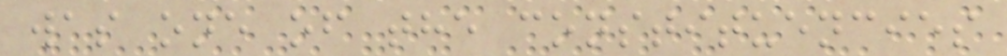was one of the constituencies
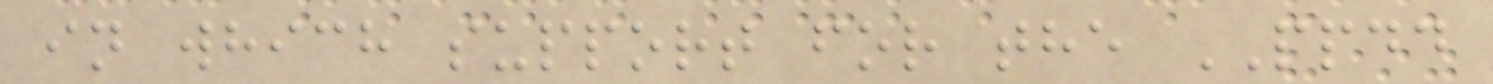in which support for the PPDD
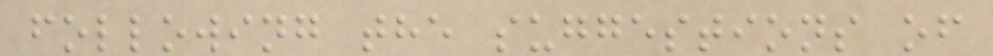following the suggestions of
